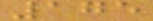175
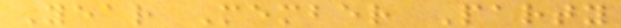Year Member Party
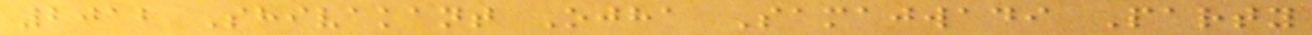2012 Shivakant Ojha Samajwadi Party
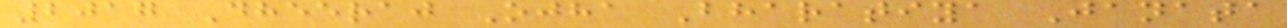2017 Dheeraj Ojha Bharatiya Janata
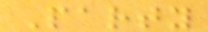Party
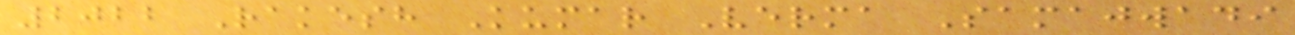2022 Rakesh Kumar Verma Samajwadi
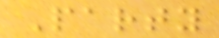Party
